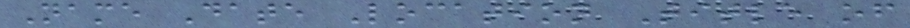Name Date Location Title of
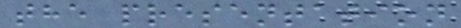the presentation
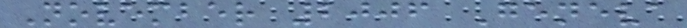November 2006 Geneva
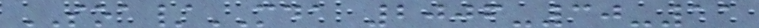SOA/MDA 2006-30-11
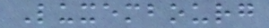Luxembourg
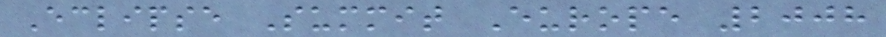Eclipse Summit Europe 2008
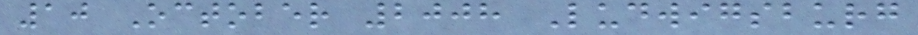10 October 2008 Ludwigsburg
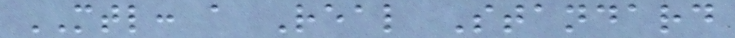MTL: a Real Standard
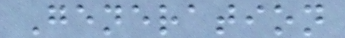Generation
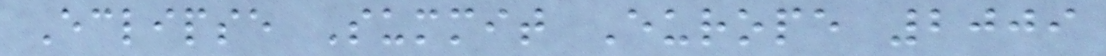Eclipse Summit Europe 2009
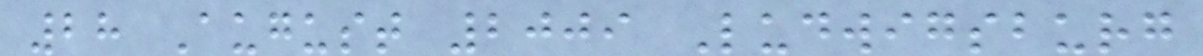28 August 2009 Ludwigsburg
